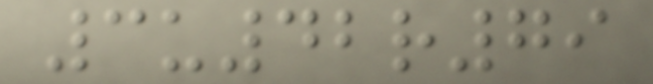3u42r79
